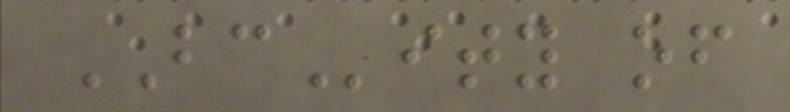BCity of
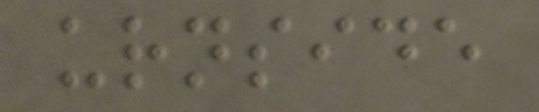urnside
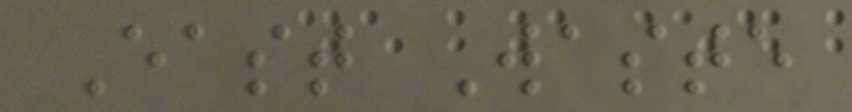East Waste
